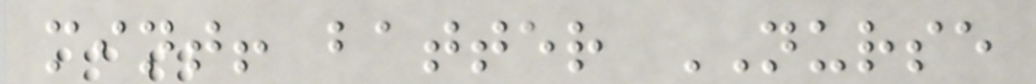mint! batter NURSE
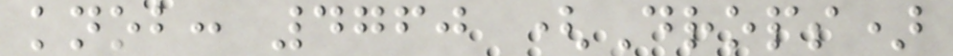knob: 4760 (Drops)
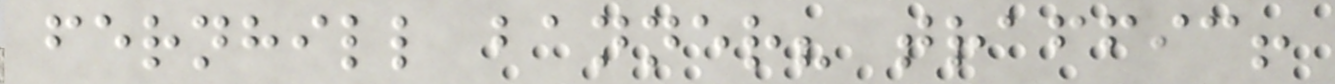fernhill banner? traffic!
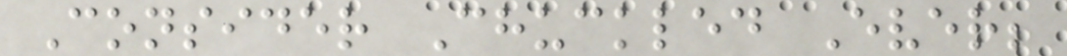Consider Chuckled Ever;
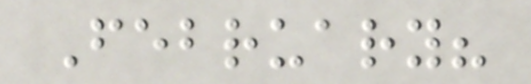February?
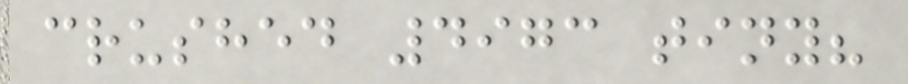crushed 4973 tiny?
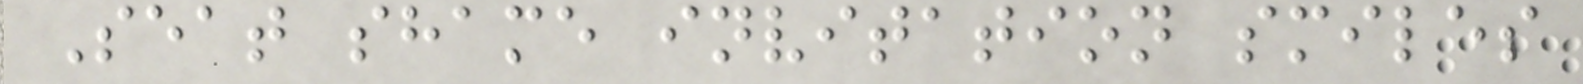Seat shame invitation smiles
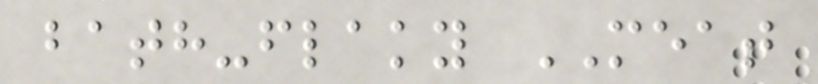bath-flaky MEAT
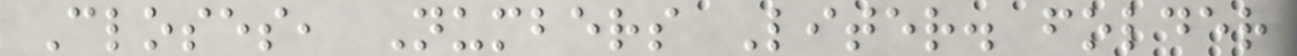Closes, Numbers Liter. folder
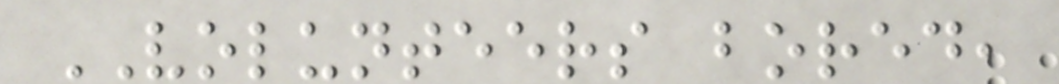VOLUNTEERS bored,
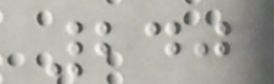240
